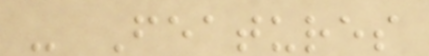- Features
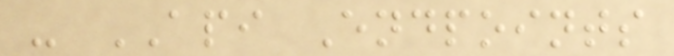- API Endpoints
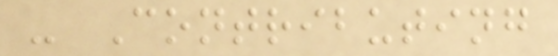- Contributing
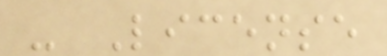- License
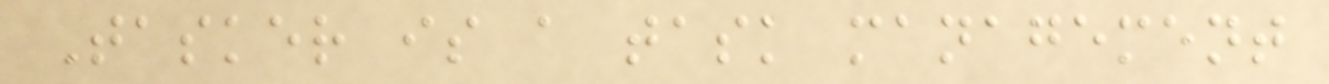Tasker is a task management
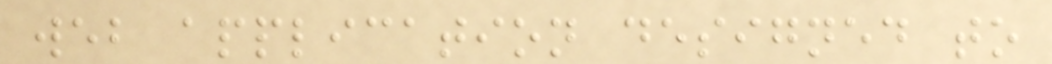web application designed to
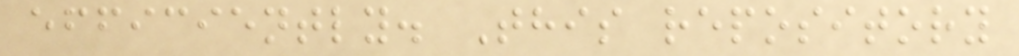efficiently. This repository
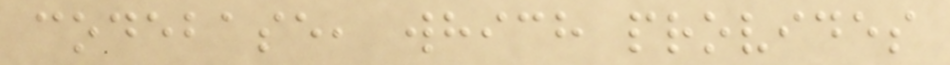codebase, which provides
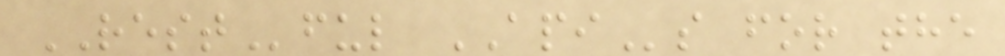RESTful APIs for the
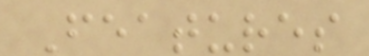Features
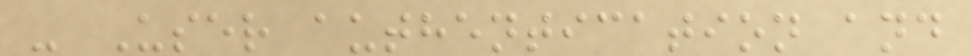- User authentication and
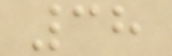38
